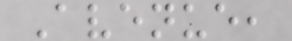Avenue,
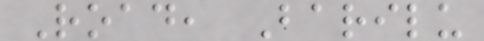Road, Barilu
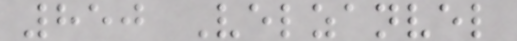850 Velzanvel
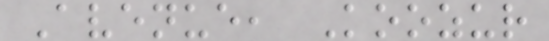Avenue, Koozur
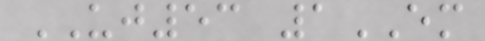UJ53 1EM
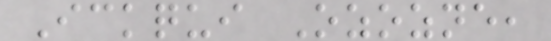Ickqui Ozozne,
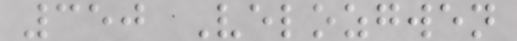350 Velozgwen
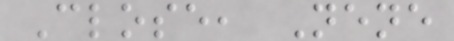Close, Nene
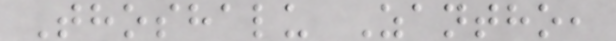Thoshalu Zantho,
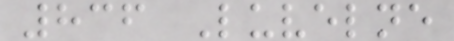836 Luvelne
